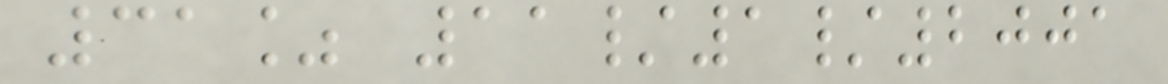31% 11/1/2001
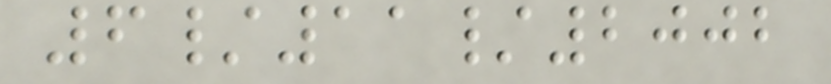6/11/2002
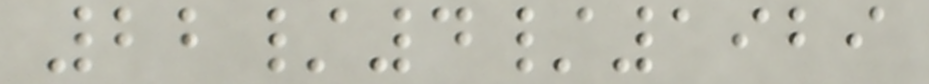22/4/1929
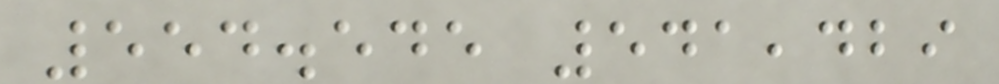554.545 541,429
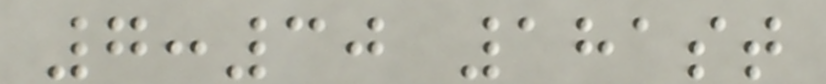7:30 181st
